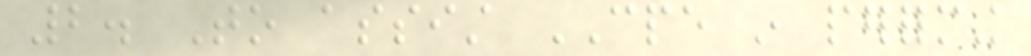2. To assist CPE in performing
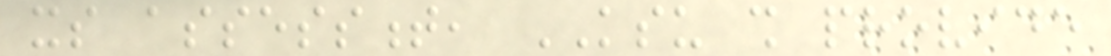its assessment, KSU shall provide
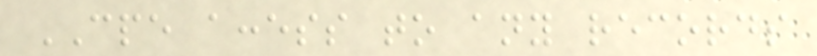CPE access to any records
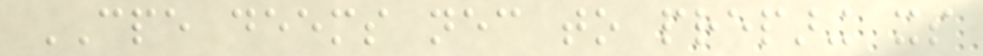CPE deems necessary to preparing its
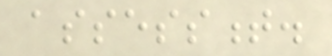assessment.
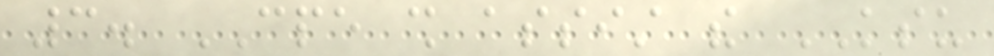3. CPE shall assist the KSU
